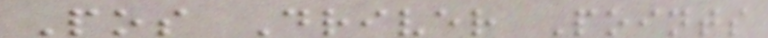Pos Driver Points
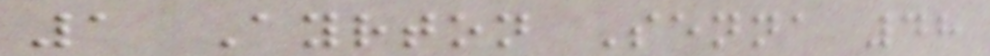1 Ayrton Senna 48
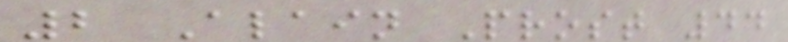2 Alain Prost 44
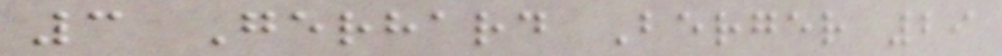3 Gerhard Berger 29
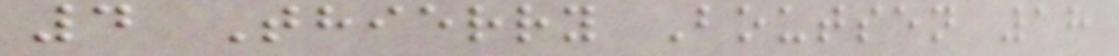4 Thierry Boutsen 18
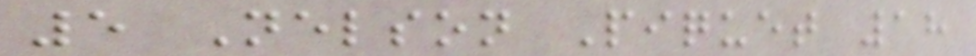5 Nelson Piquet 18
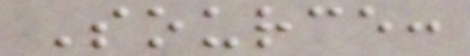Source:
